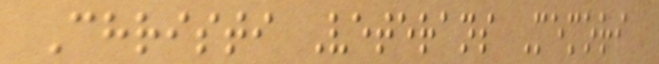Christi Veterans Memori
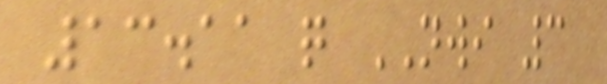13.11 q NWI 3
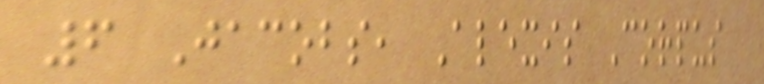6 Jacobs, Alexis Corpus
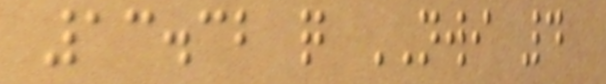13.32 q NWI 4
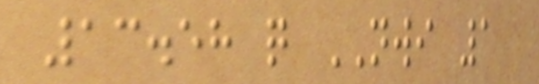13.58 q NWI 1
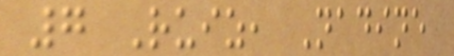7 Ruiz, Nadine
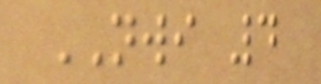NWI 4
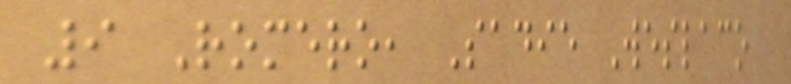9 Romero, Sadie Weslaco
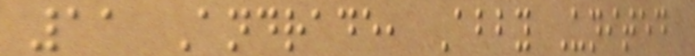11 Andrade, Abby United
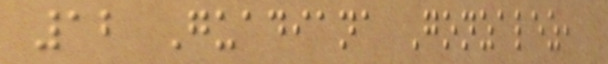12 Guadiana Gonzalez,
